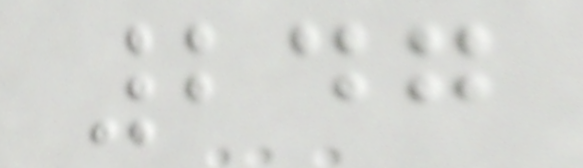247
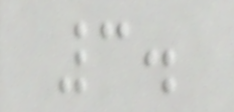3.
